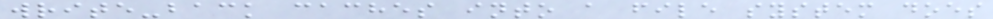write-back caches into a file system does
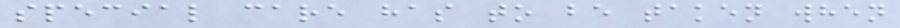special care has to be taken when
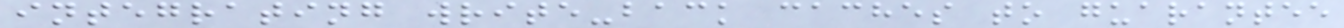integrating write-back caches to guarantee
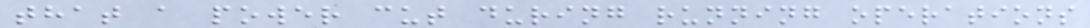that a power cut during running operations
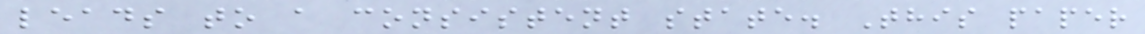leads to a consistent state. This paper
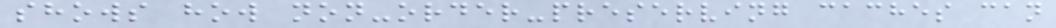shows how non-order-preserving caches can
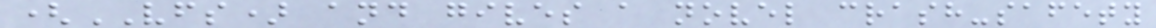(VFS) and gives a novel crash-safety
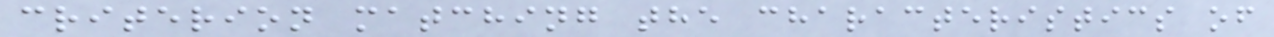criterion matching the characteristics of
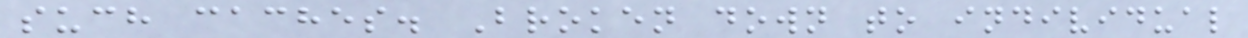such caches. Broken down to individual
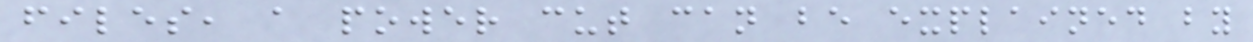files, a power cut can be explained by
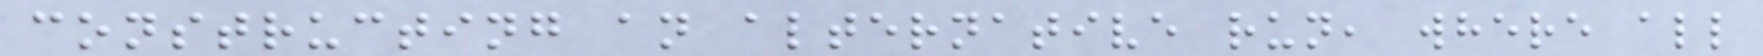constructing an alternative run, where all
